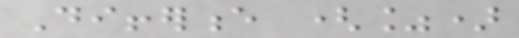Difference (%)
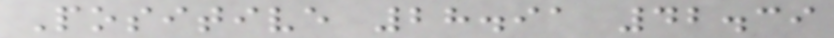Positive 28.91 42.39
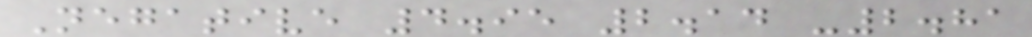Negative 4.95 2.14 -2.81
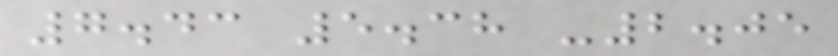7.43 5.38 -2.05
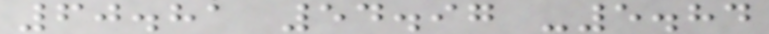60.81 54.97 -5.84
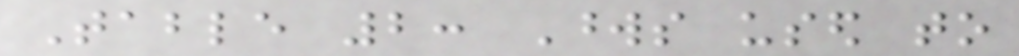Table 2: Words used to
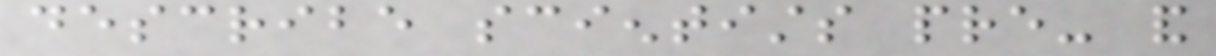describe scientists pre- and
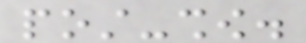post-show.
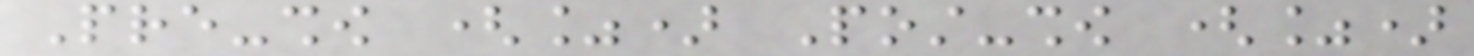Pre-show (%) Post-show (%)
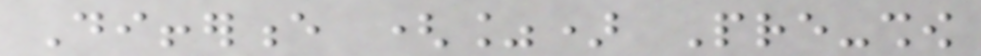Difference (%) Pre-show
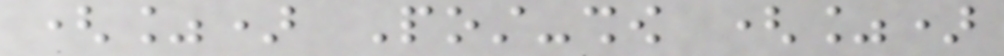(%) Post-show (%)
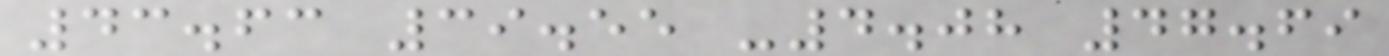43.63 39.55 -4.08 47.69
